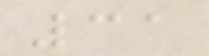31
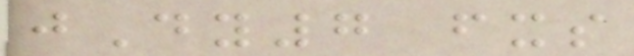jDy7 fxs
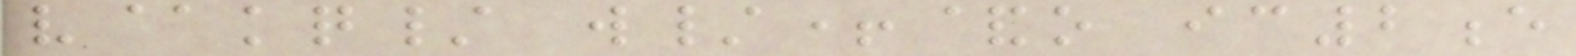v@kq/ w/+&o ic2e
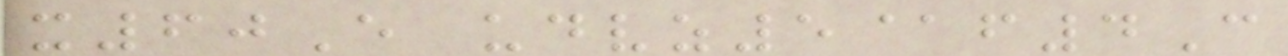x60E udvz5@f4C
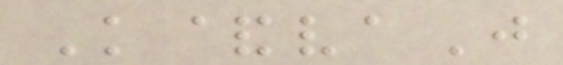K&vaJ
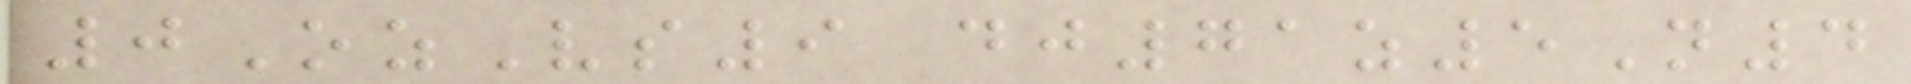0OzVs9 dj71z5N4
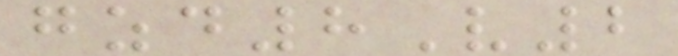gzd8V2
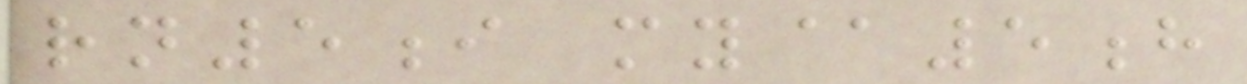rn5i my@5h
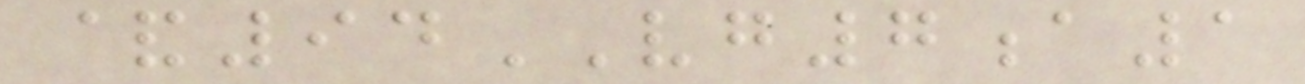&94VG7a1
